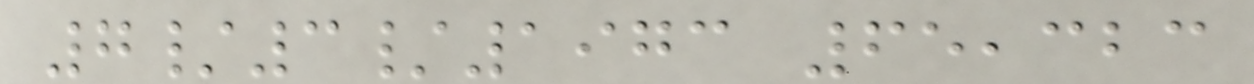7/3/1973 65,323
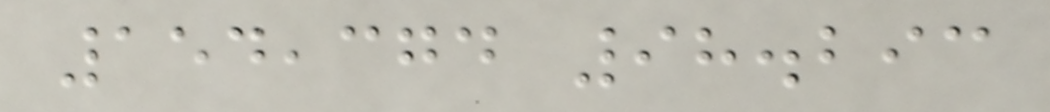154,374 98.293
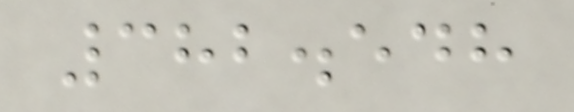382.548
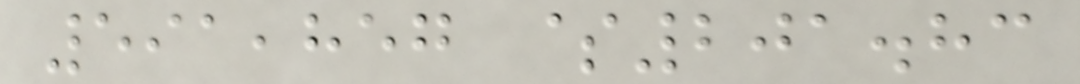591,857 $201.83
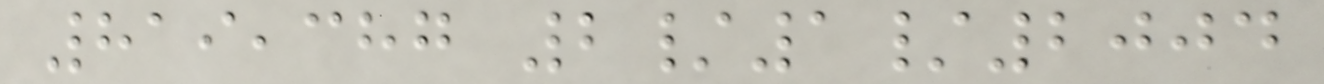819,387 2/1/2004
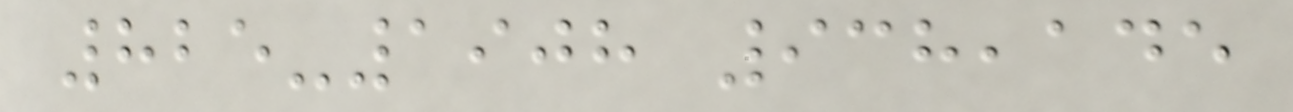825-1908 938,145
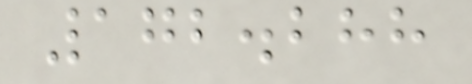172.288
